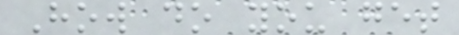How do you get
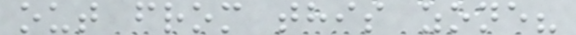out from this zone?
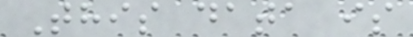This data is
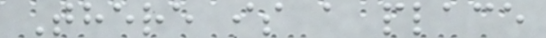There is a place
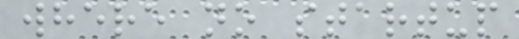where no startup
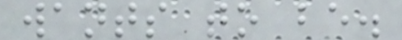wants to be.
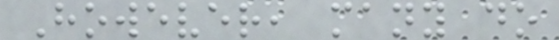However, many do
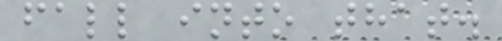fall into that.
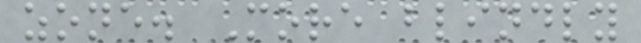zone. More blindly
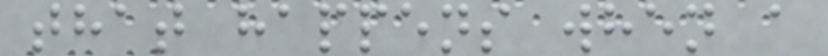that happens when a
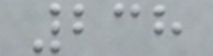238
